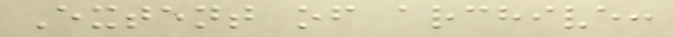Extent of archive:
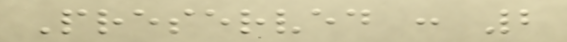Preserved : 2
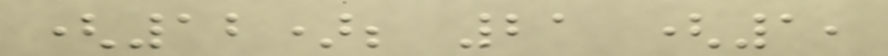(12); 21 (1,
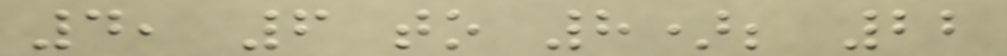4, 6 to 8); 22
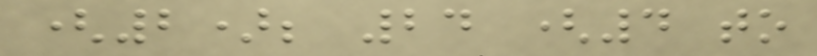(2); 24 (4 to
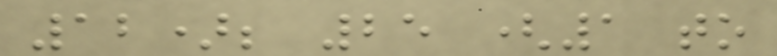12); 25 (1 to
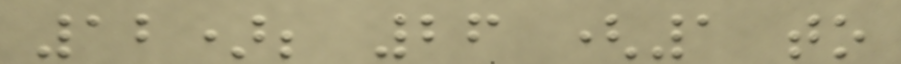12); 26 (1 to
